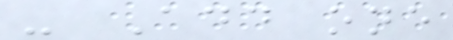- Add one
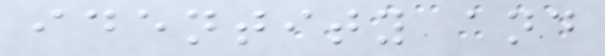identity and
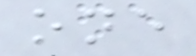one
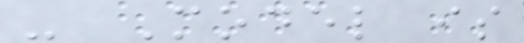- Model is
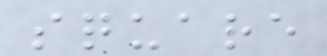square
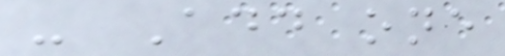- Add one
